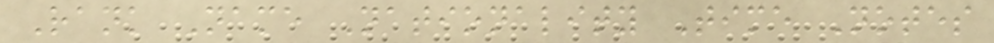Rank Name Nationality Time Notes
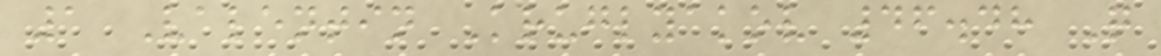1 Valentin Kruglyakov 46.48 Q
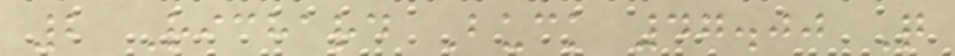2 Richard Buck 47.00 Q
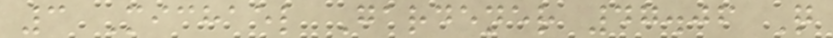3 Michael Gardener 47.06 Q
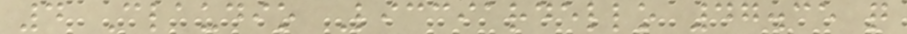4 Claudio Licciardello 47.35 q
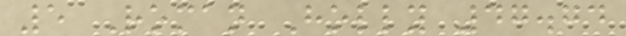5 Roman Holly 47.74
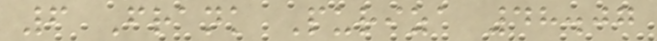6 Frank Puriza 48.07
